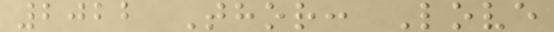2022 Thor: Love
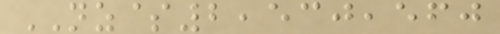NZ$2,530,560
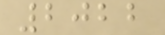2022
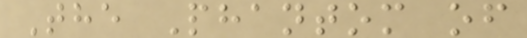The Phantom of
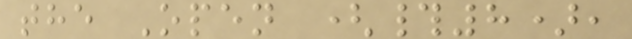the Open (#8),
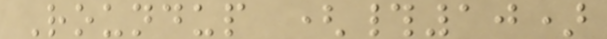Roundup (#10)
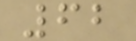62
